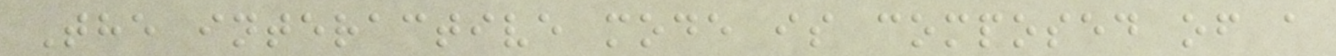The interactive mode is composed of a
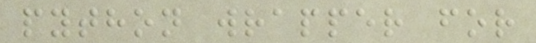python wrapper for
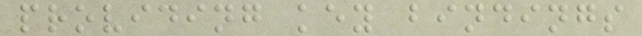providing key bindings
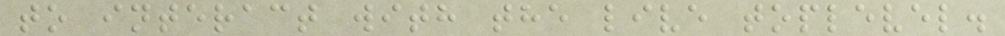to interact with the live toplevel.
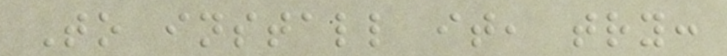To install it, try:
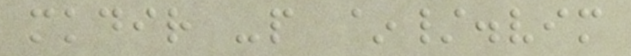mkdir -p ~/.vim
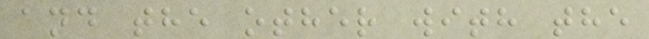and the other with the
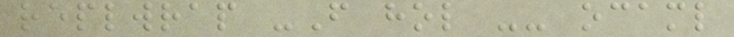replwrap -F hol -- ocaml
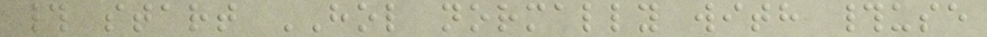# start HOL normally with #use
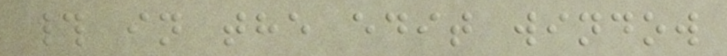# in the edit window
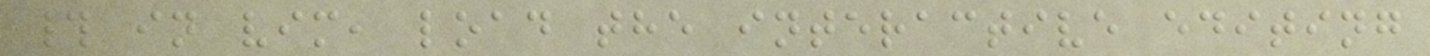# in vim, load the interactive editing
